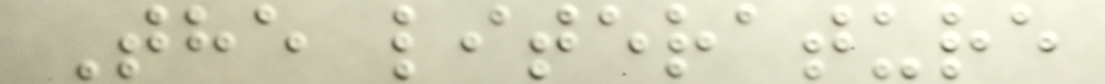The literature
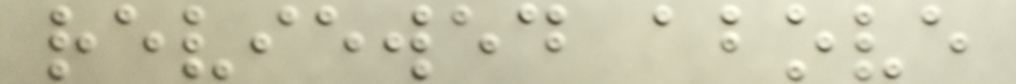reviewed above
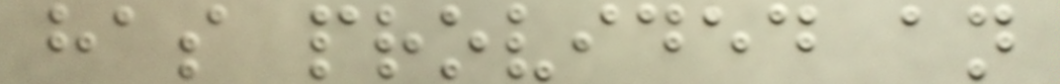has provided an
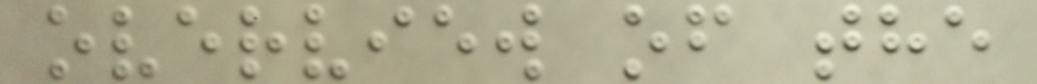overview of the
